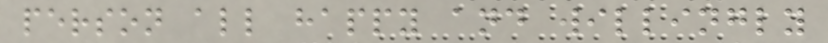person all happy and willingly
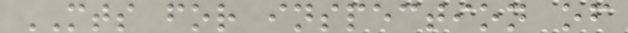MTS for inspection of
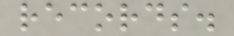records.
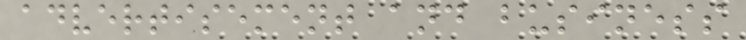advertisement and business
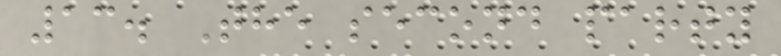13. The second party
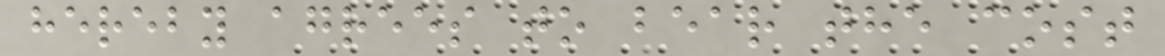hereby agrees to bear the cost
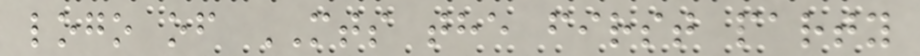logo of MTS the first party
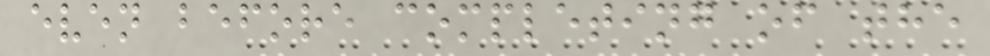even before completing of the
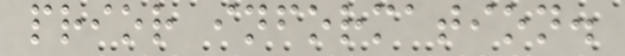prior information.
